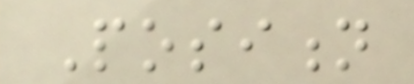Position
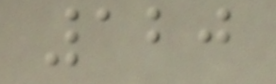120
